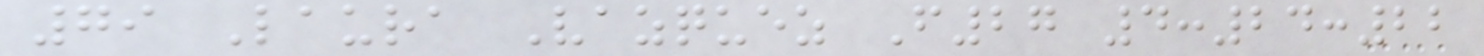79 Laura Vazquez F27 4:24:22
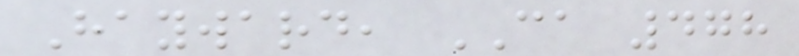Hayward, CA 478
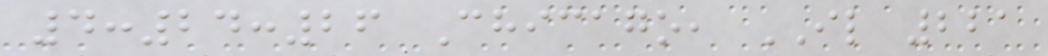4:24:26 Chicago, IL 221
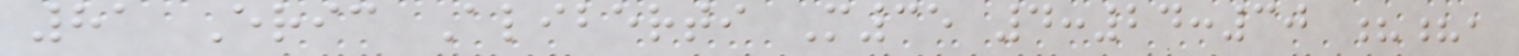81 Eric Aliberti M35 4:24:30 ??,
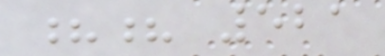?? 521
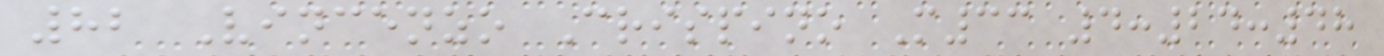82 Vincenzo Crispino M33 4:24:48
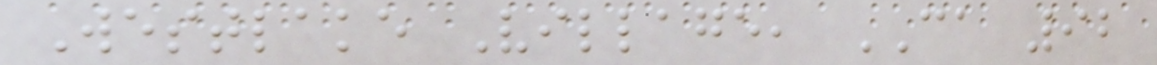Westlake Village, CA 92
